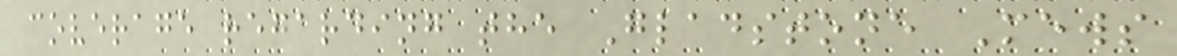coverage regarding the Gladstone Mews
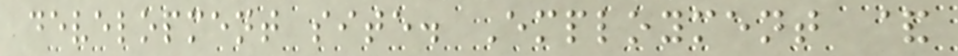development site. Employment &
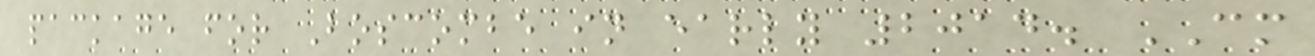package for Boscombe in early 2014. CM
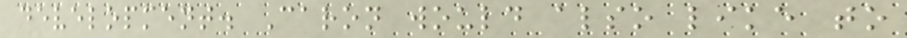development. Caron would also like to
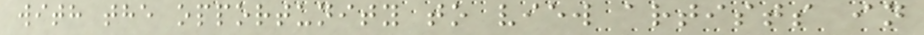with the opportunity to view artists in
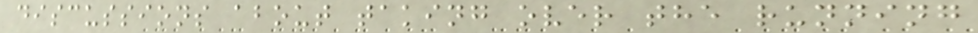discussions about taking over the running
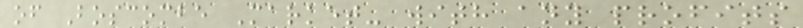of Boscombe Market- with any profits
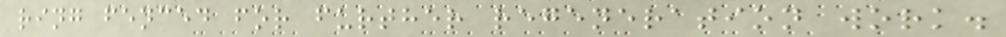ring fenced for further regeneration work.
